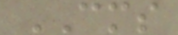CMS
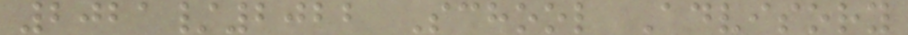2021/2022 School Advisory
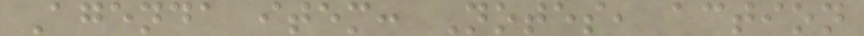Agenda item: Notes, action
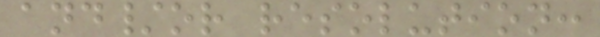and/or resolution:
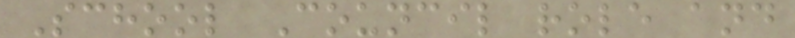School Council role and
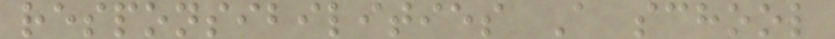responsibilities A school
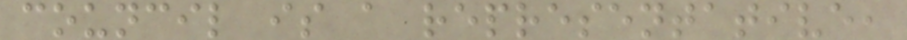council is a representative,
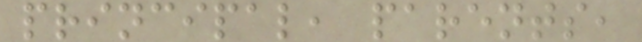principal, parents,
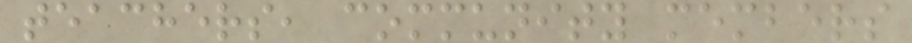teachers, community members
